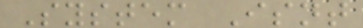System Isnt
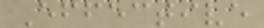Effective
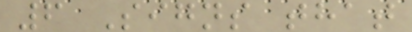6 Signs that
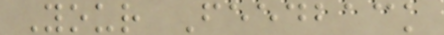Your Feedback
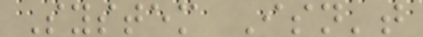System Isn't
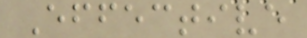Effective
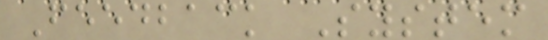Feedback System
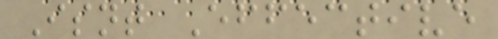Isnt Effective
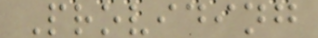Providing
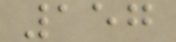157
